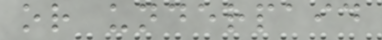or underpaid
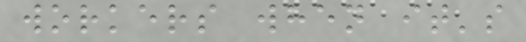workers when it's
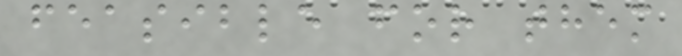feasible for them
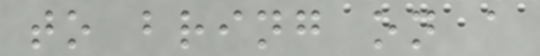to bring on a
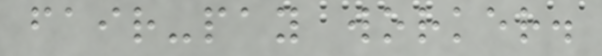fair-pay worker.
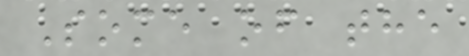Some of the
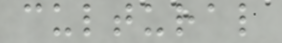cultural
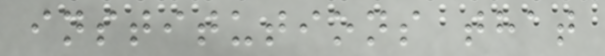institutions that
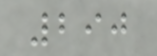290
